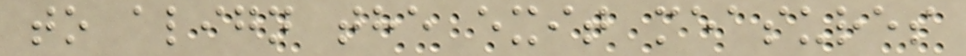to align the exit measures
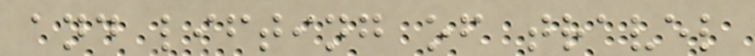and lifting of travel
